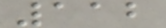112
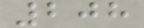208
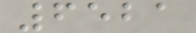6521
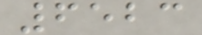6523
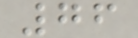76
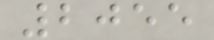2055
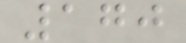170
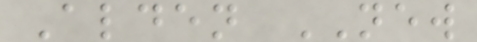Alden NEW
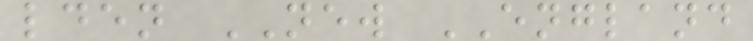lden NEW ENGLAND
